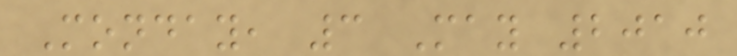Monday, 3 May 2010
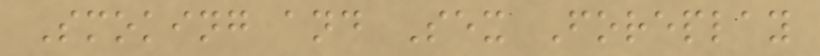Smoking and Sex Foreplay
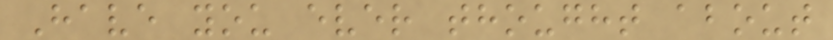Have you ever thought about
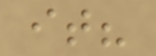it?
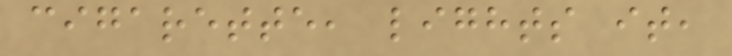cigarette, lights it,
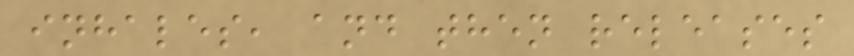inhales, and then releases
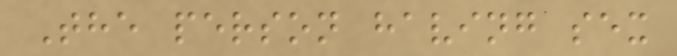The person having sex
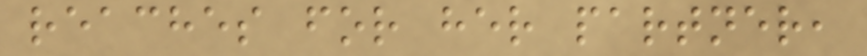reaches for her partner,
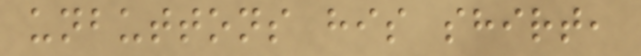unbuttons his shirt,
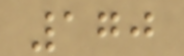170
